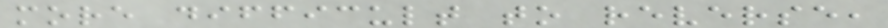more difficult to reverse,
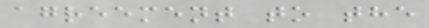agreement to the
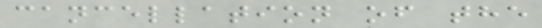cancellation of the
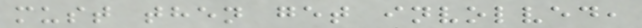must then get involved,
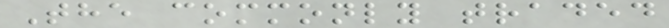The commonly traded
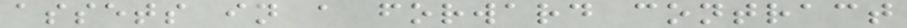assets in a forward contract
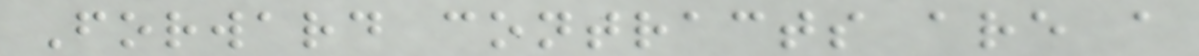Forward contracts are a
